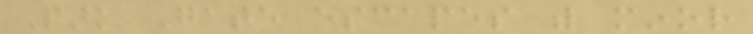Park Gate escapes with minor
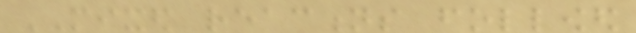MIXED reactions followed
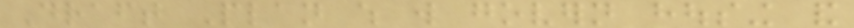Draft Plan which will govern housing and
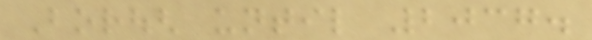Borough until 2037.
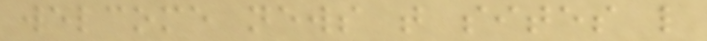welcome news that sites like
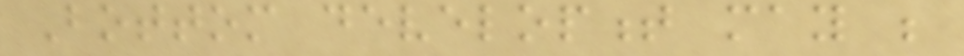Bottom development may be
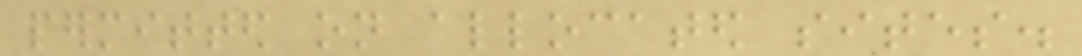permitted on allocated sites.
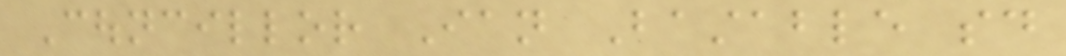Councillor Ian Bastable said
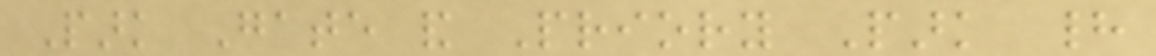Park Gate and Priory Park had
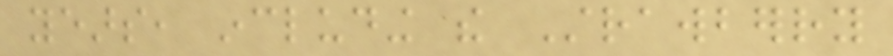years, including the Strawberry
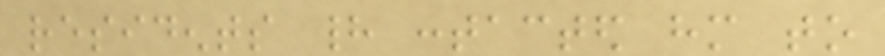residents had contacted him to
